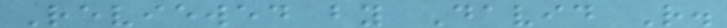Reviewed by David R.
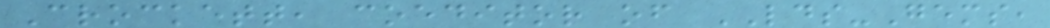Crockett, coeditor of LDS-Gems,
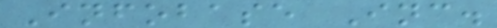Infobase Inc.
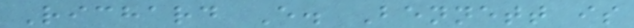Richard E. Bennett is
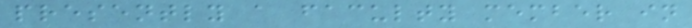presently a faculty member in
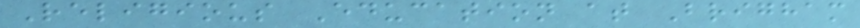Religious Education at Brigham
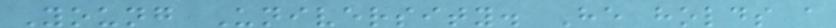Young University. He holds a
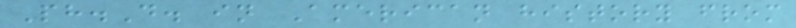Ph.D. in American history from
